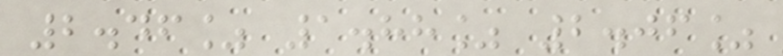2.46% 1.88% 2.06%
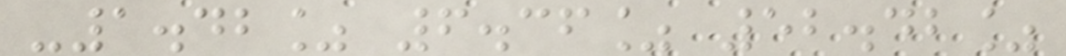-1.42% 6.36% 52.42%
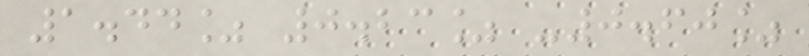1.44% 0.23% -0.60%
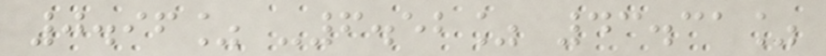0.96% -6.52% 43.31%
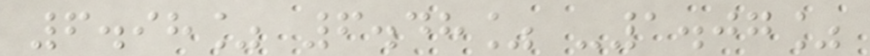6.98% 6.48% -1.07%
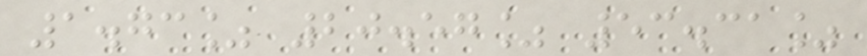1.73% 20.57% 53.31%
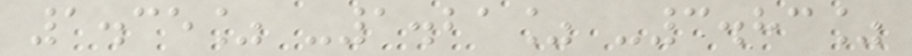1.35% -1.21% -3.83%
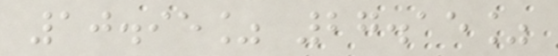10.95% 27.15%
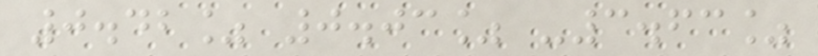0.42% 0.03% -3.63%
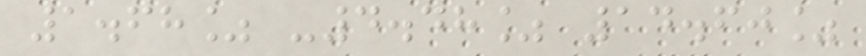1.68% -4.48% 14.60%
